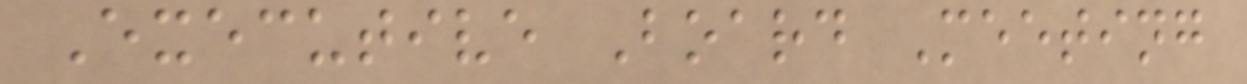Executive Board Meeting
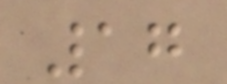17
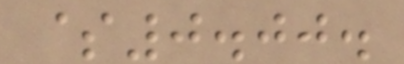$0.00.
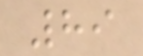89
